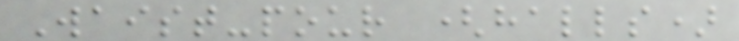Waist-pour (halls)
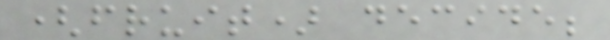(fruit) decide;
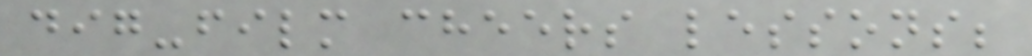dig-film cheers lessons;
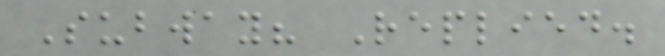Subway? Replied.
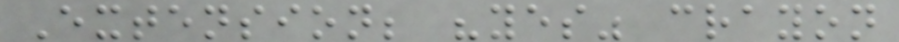Extension; "yes" crayon
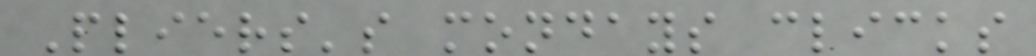Pliers's mondays clicks
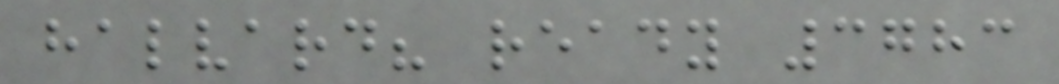halvard? ready 3783
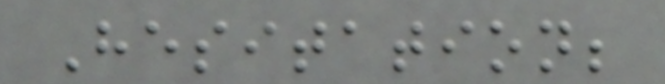Hesitation;
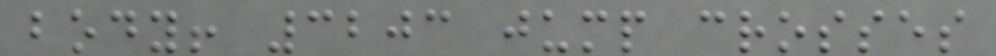body! 3203 jump crosses
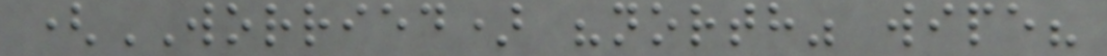(WORRIED) "north" wipe?
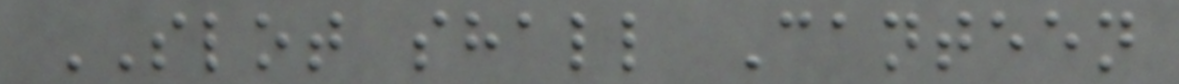SLOT shall Canteen
